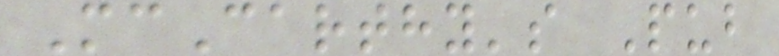McCarthy's Pub
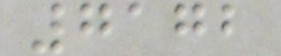7172
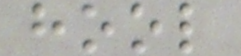hool
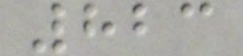823
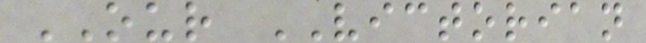OUR VICTORIAN
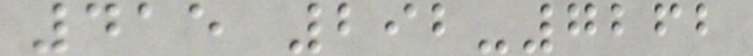415 292-7262
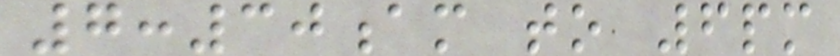7:30am to 6pm
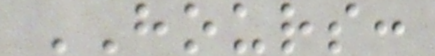HOURS:
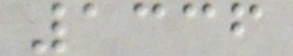1336
